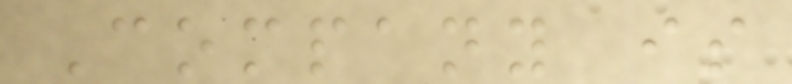Company is
